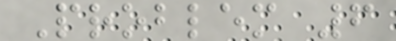Problem 6
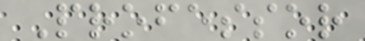Professor
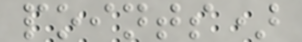points)
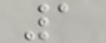1
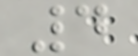4
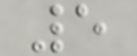5
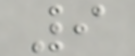9
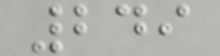249
